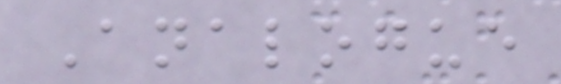Analogue
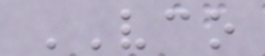VCO
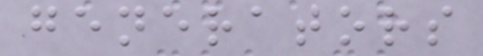generators
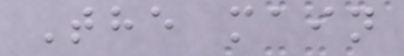The main
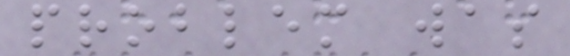problem was
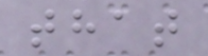that
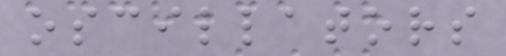oscillators
